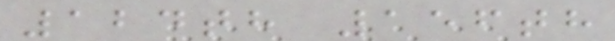124th 156th
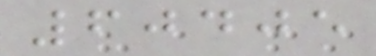60405
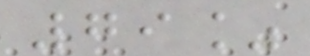79%
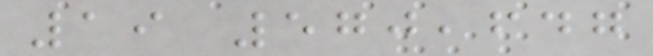19 570,647
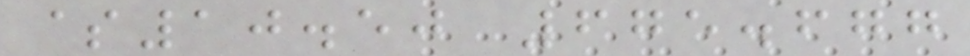$10.50 675.677
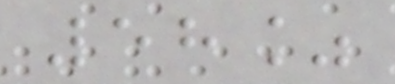58%
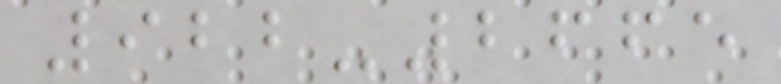922-2665
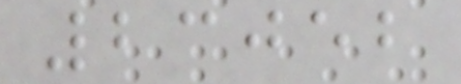23052
